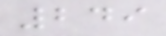249
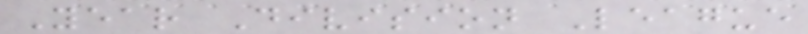Year Division League
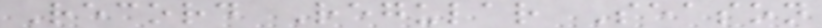Record Regular Season
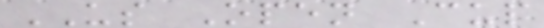US Open Cup
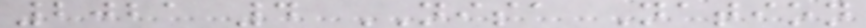2021 4 NISA Nation
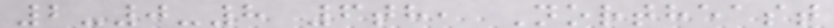2-0-8 6th, Northeast
